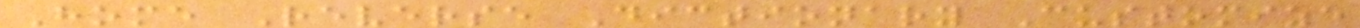Home Reverse Dictionary Customize
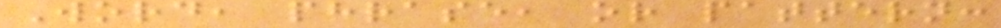Word, phrase, or pattern:
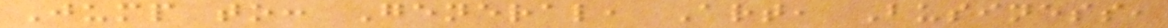Jump to: General, Art, Business,
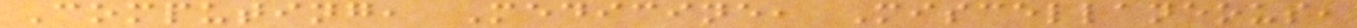Computing, Medicine, Miscellaneous,
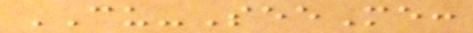CU-SeeMe:
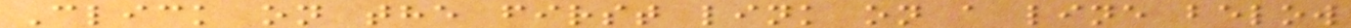Click on the first link on a line below
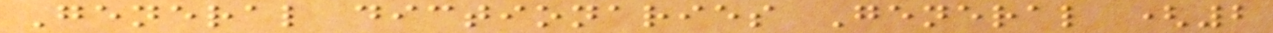General dictionaries General (2
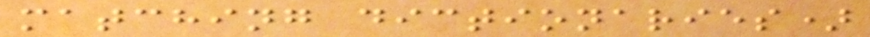matching dictionaries)
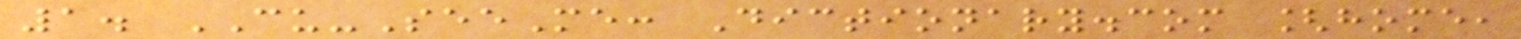1. CU-SeeMe: Dictionary.com [home,
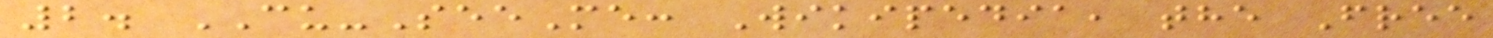2. CU-SeeMe: Wikipedia, the Free
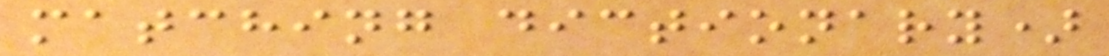matching dictionary)
